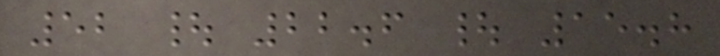52 | 22.6 | 15.8
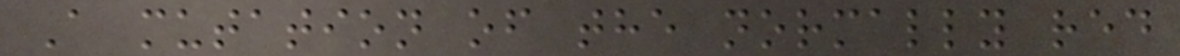A mutation of the normally red
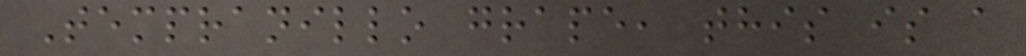Tempranillo grape, this is a
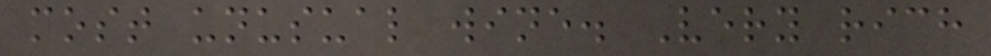most unusual wine. Very rich
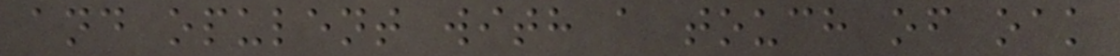and opulent with a touch of oak
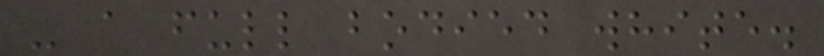- a full bodied white.
